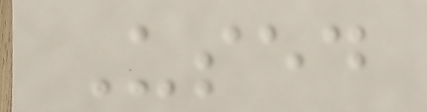Used
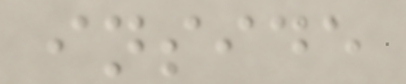inside
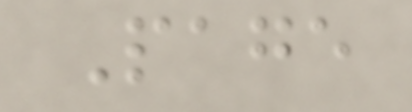Page
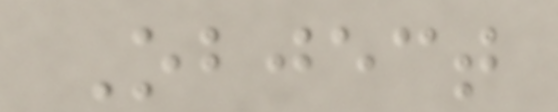Object
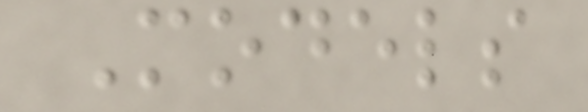Models
